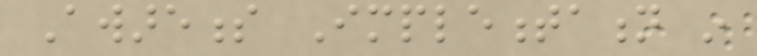Awareness Implementation in
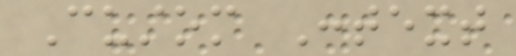Custom Context
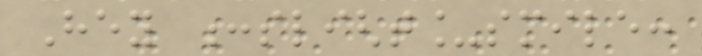Hey :slight_smile:
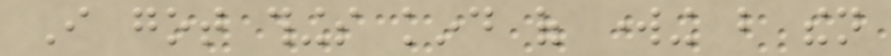I got things kind of working but then
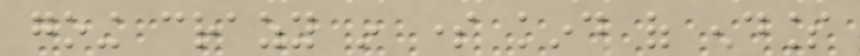going crazy in some kind of endless
